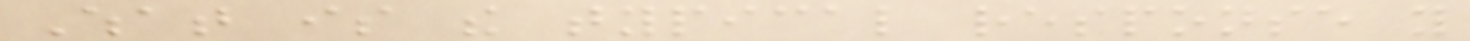What is the typical response you
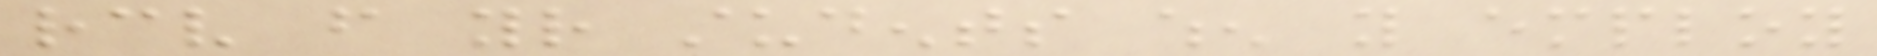receive from your students when you employ
